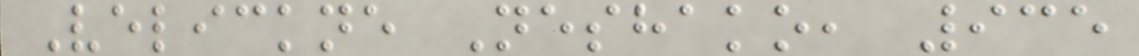Velickne Neshako, 935
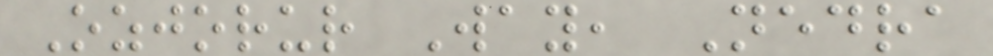Ozjorur Way, Nedra
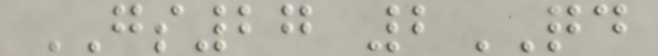GS27 2QD
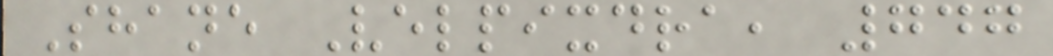Shane Velpixdra, 747
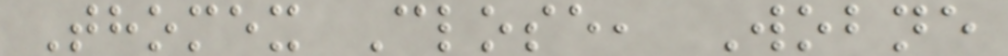Thomex Close, Wobne
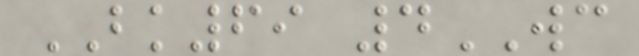BK69 4WC
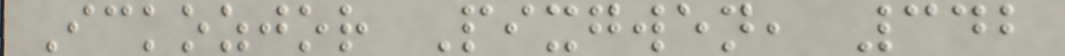Ickozjor Pixgwen, 342
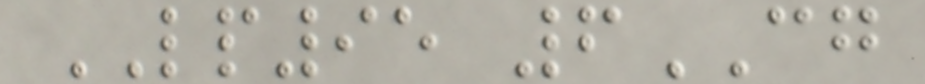LP95 6CG
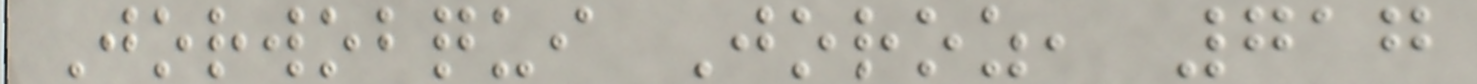Jorwobqui Joroz, 717
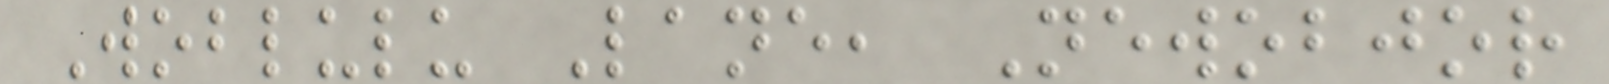Woblulu Lane, Newobjor
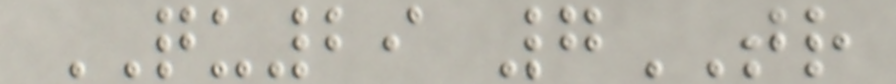QU29 7TR
